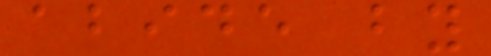abide by
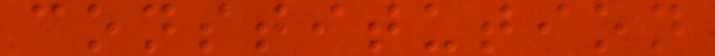constitution
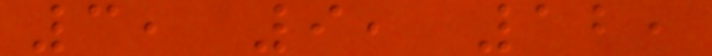3, 9, 12,
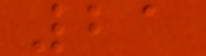21
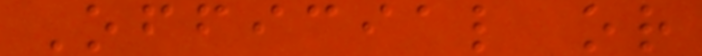Official or
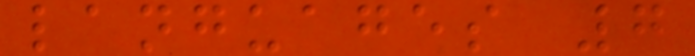languages 7
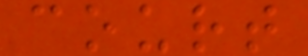court
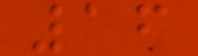16
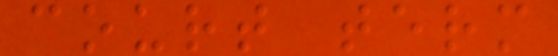court term
